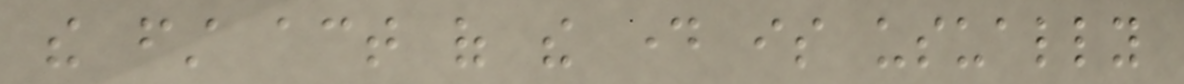the first act of the day is usually
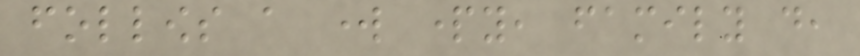follows a work party, family do,
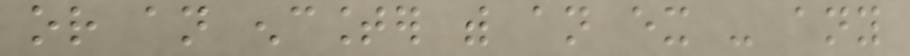or an encounter with an ex - any
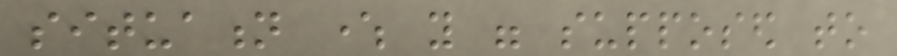situation where you were supposed to
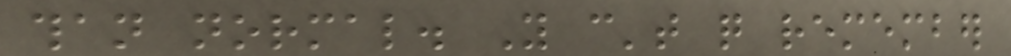than normal. You can't quite remember
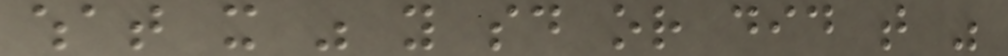what it was you said or did that was
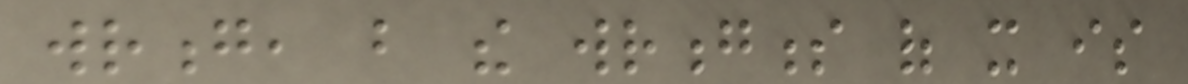wrong, but the wrongness of it is
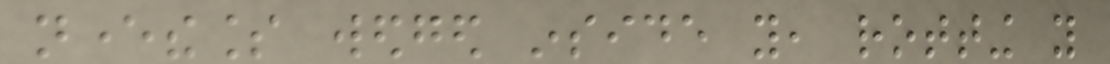nevertheless wedged inside you, rotting you
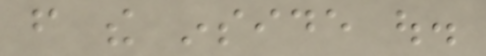from the inside out.
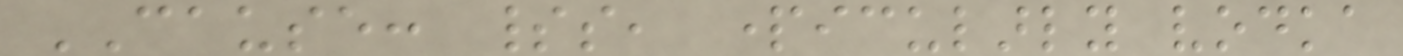CAUSE: spirits, particularly vodka
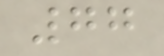77
